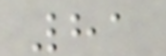81
